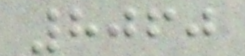8060
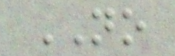NO
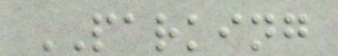PARKING
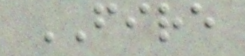FIRE
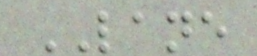LANE
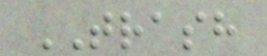TRASH
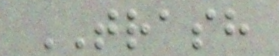TRASH
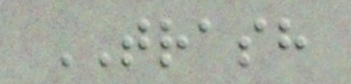TRASH
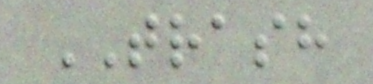TRASH
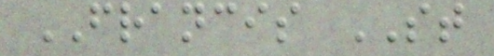FRANCIS ST
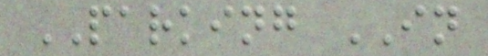PARKING IN
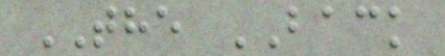THE BACK
